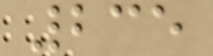235
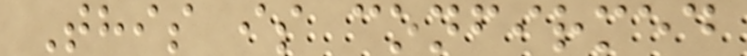This is confirmed
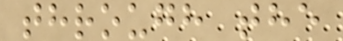through the
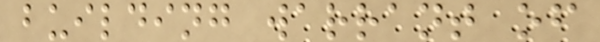building warrant of
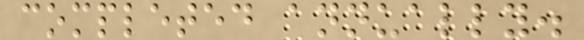completed annually.
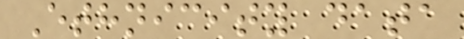Ethnicity data
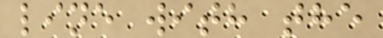line with the
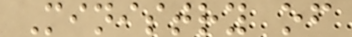Ministry of
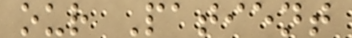our Patient
